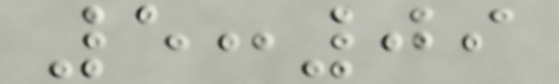5:09
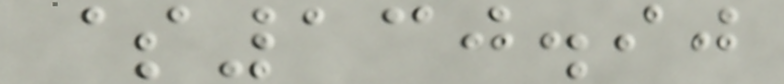$130.90
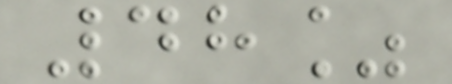48%
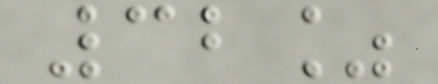32%
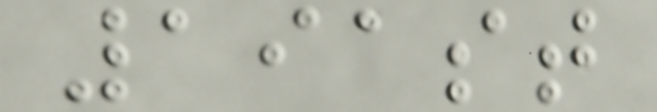191st
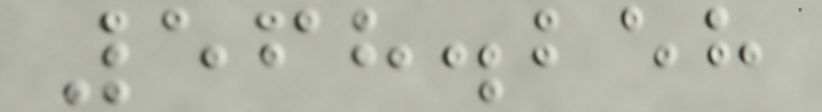568.258
